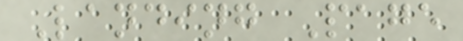Landing Page
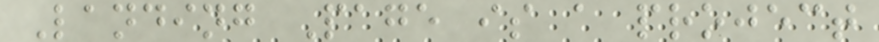Landing Page is a project
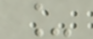_
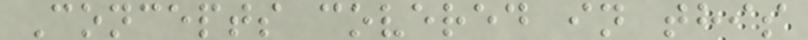Concepts covered in this
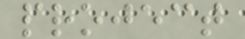project
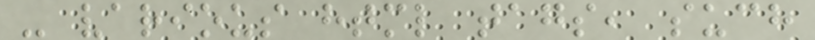- various html tags, such
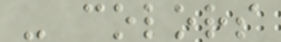- colors
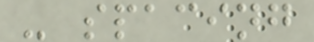- spacing
